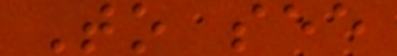To see
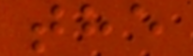the
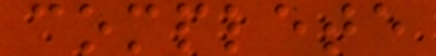complete
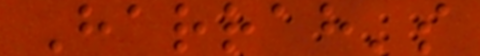Harrah's
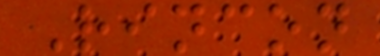Rincon
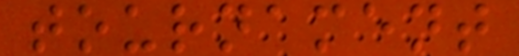tournament
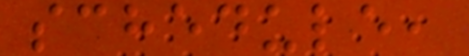schedule,
